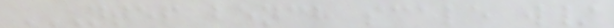NTEP BENCH SCALE W/
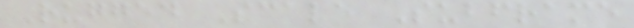Rugged Scale Subframe
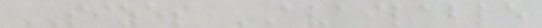SIZES AVAILABLE
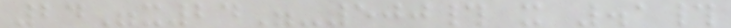24"x24"-500# x .1#
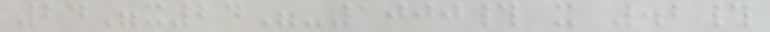24"x24"-1000# x .2#
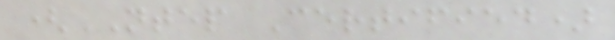(NTEP Certified)
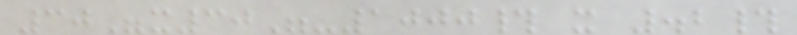30"x30"-1000# x .2#
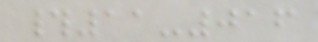#11-016
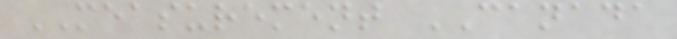MEASUREMENT CANADA
